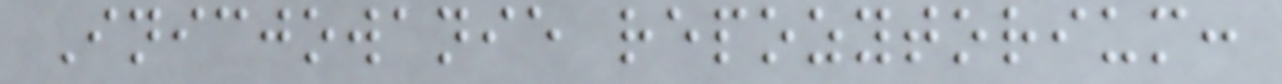Inicjowanie repozytorium:
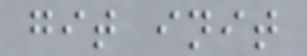git init
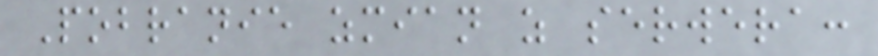Pobranie zmian z serwera:
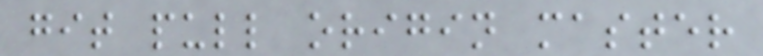git pull origin master
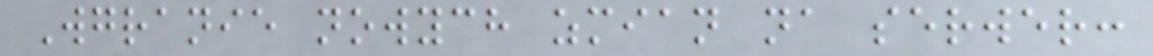Wgranie nowych zmian na serwer:
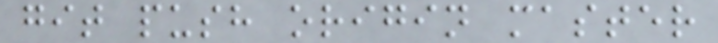git push origin master
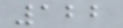122
